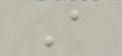A
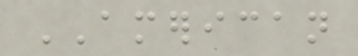AMERICAN
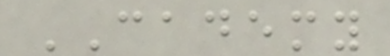CADEMY
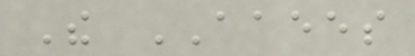The AAEES
